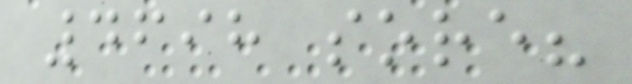4698 sore?
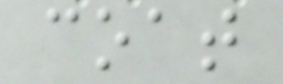coat
